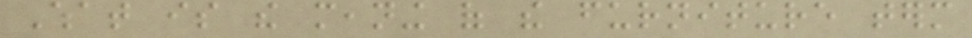What is the meaning of the furniture term
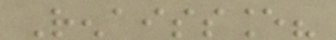Renaissance?
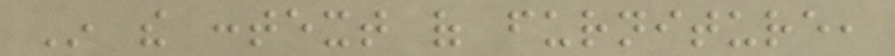In the context of furniture,
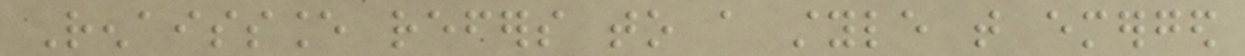Renaissance refers to a style that emerged
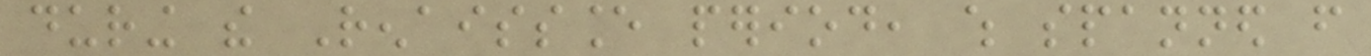during the Renaissance period, which spanned from
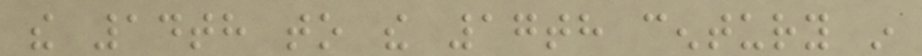the 14th to the 17th century in
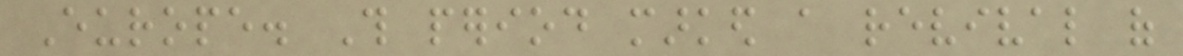Europe. This period marked a revival of
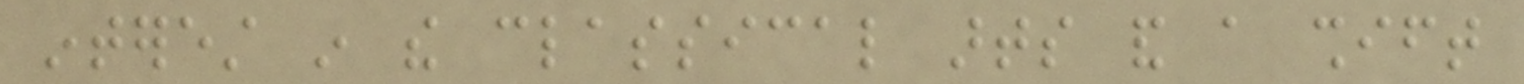interest in the classical arts and a shift
